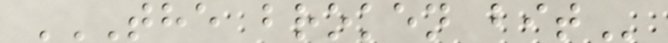THE BROKEN BIT
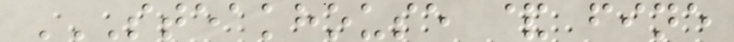STEAKHOUSE & FINE
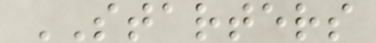STARTERS
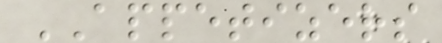APPETIZERS
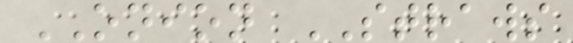ONION STRAWS
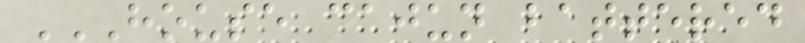HOUSE CAJUN BATTERED
